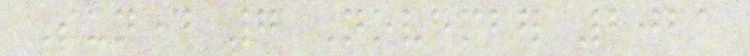Sunday 7 November 2021
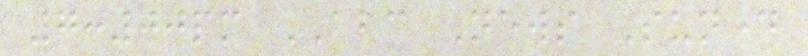7:00pm ABC News Sunday
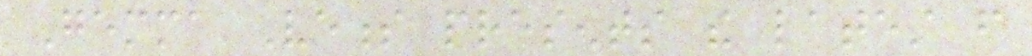Gemma Veness presents the latest from
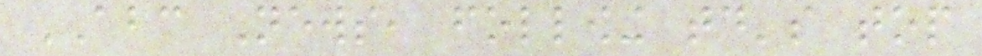ABC News, following today's top
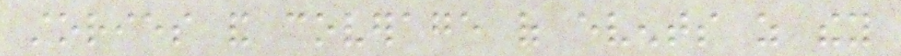stories and coverage of events as they
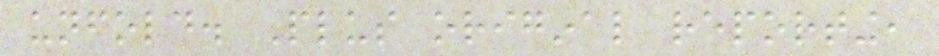unfold. Plus original reporting,
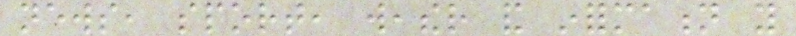news, sport, weather and information you
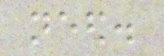need.
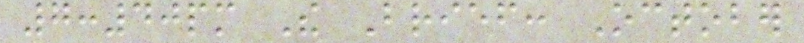7:40pm The Brief: October
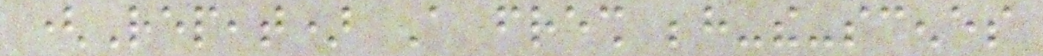(Repeat) A fresh behind-the-scenes
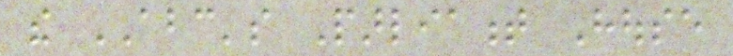the ABC's Parliament House
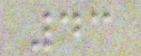43
